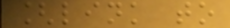[link to
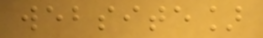website]
